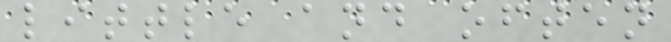little and often
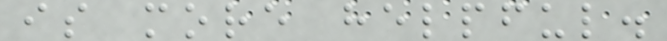is more helpful.
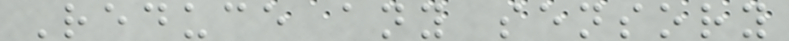Reduce any sensory
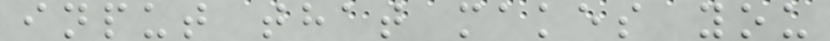input that makes you
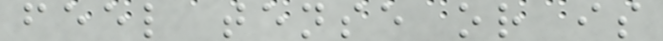feel tense or is
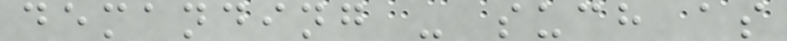demanding - such as
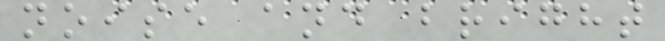noise and bright
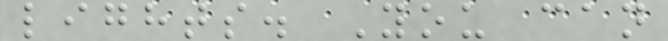lights. You can
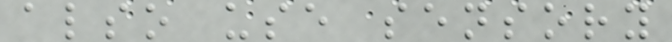also use sensory
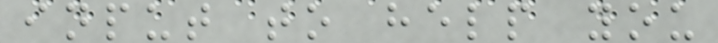input to help you
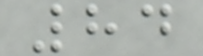84
